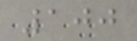100
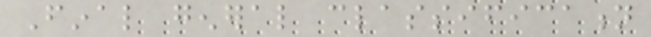Final general classification
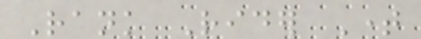Rank Rider Time
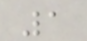1
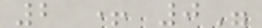2 + 0"
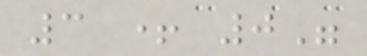3 + 0"
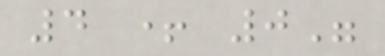4 + 0"
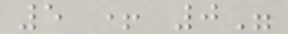5 + 0"
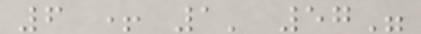6 + 1' 57"
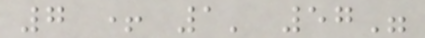7 + 1' 57"
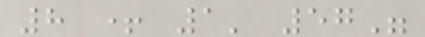8 + 1' 57"
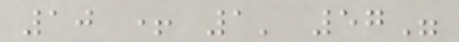10 + 1' 57"
